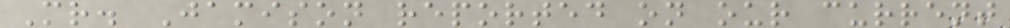Mr. Jamison reported on our current
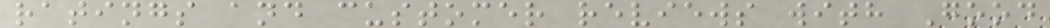ratings and customer reviews with Good
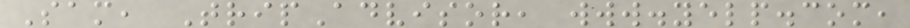Sam, TripAdvisor, www.yelp.com,
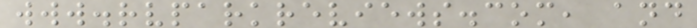www.rvparkreviews.com, and
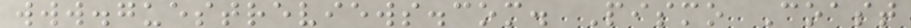www.guestreviews.com. Pismo Coast
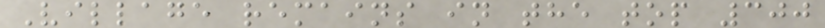Village remains in the top 300
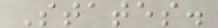States.
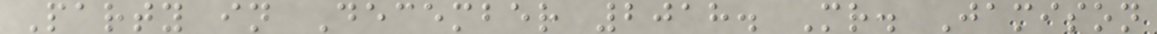Party in December 2018. Mr. Jamison
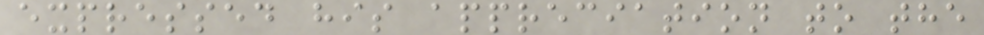expressed his appreciation to the
